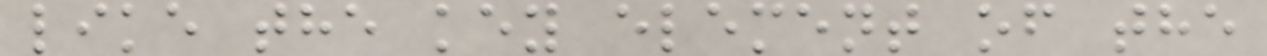like the key element of the
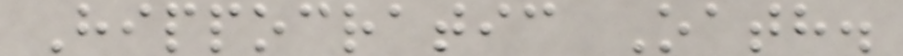Hippocratic Oath.
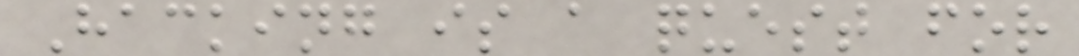Hacking is a quest for
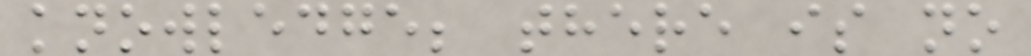knowledge; there is no
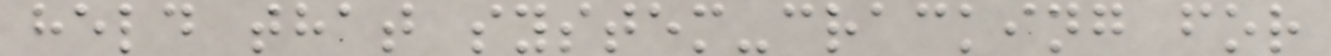held that system-cracking for
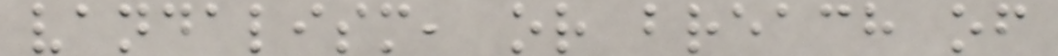vandalism, or breach of
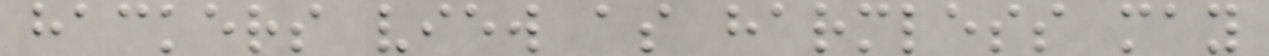hackers view as harmless may
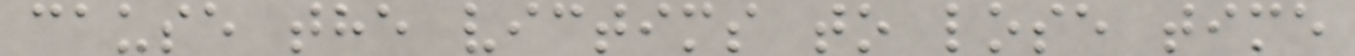cause the victims to lose time
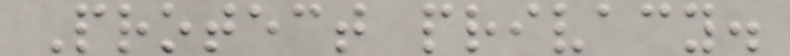Protect privacy.
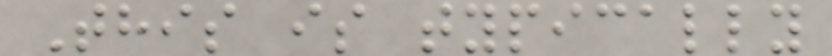This is typically
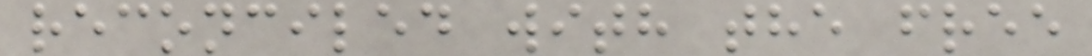reconciled with the free
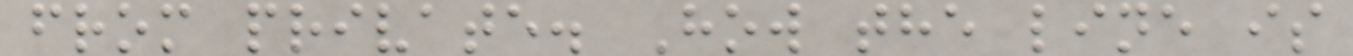from private. How the line is
